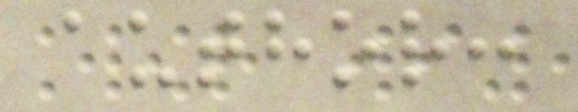author:
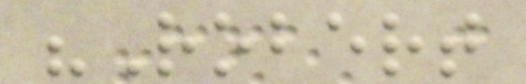"Robert
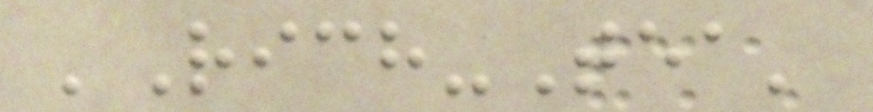'Rich-Tea'
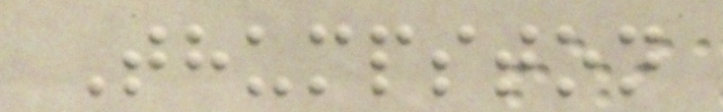Thumpston
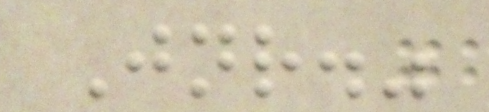Jnr."
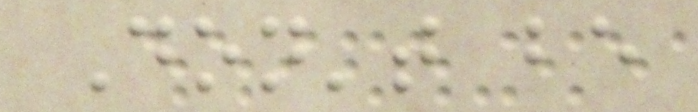Don't be
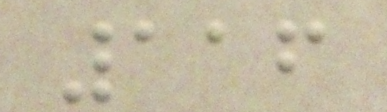116
